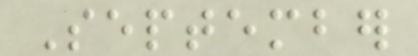September
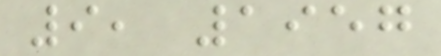9, 1957
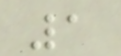1
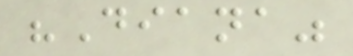"Diana"
